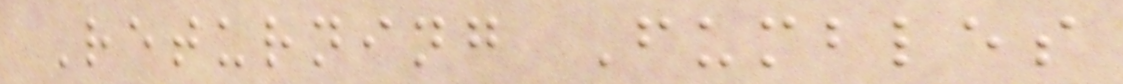Returning Fumbles
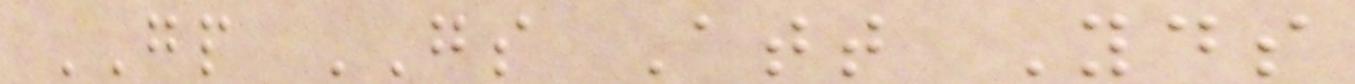GP GS Att Yds
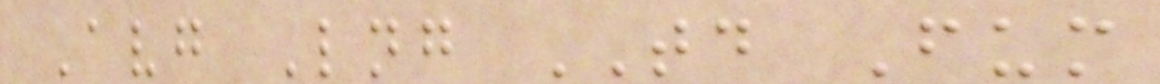Avg Lng TD Fum
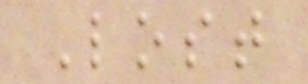Lost
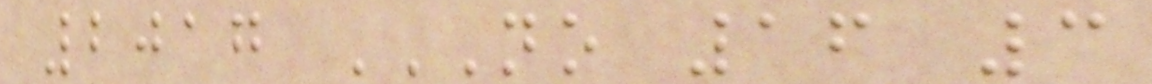2017 NO 16 3
